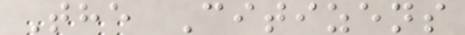The Citizens
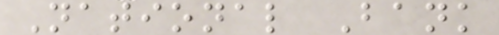National Bank
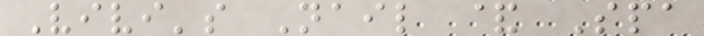Vivi's Nail & Spa
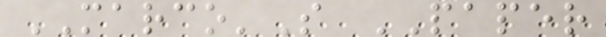MARCO'S PAPER
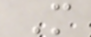M
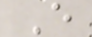E
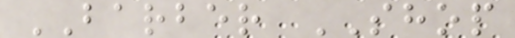BARBER SHOP
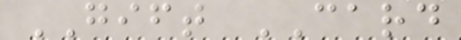GIFT CARD
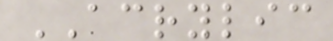ACRYLIC
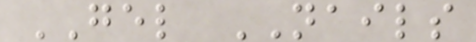GEL NAILS
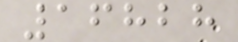16828
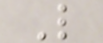L
